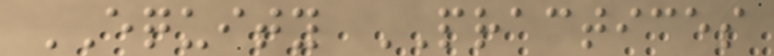EQUITY PRACTICES
